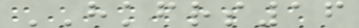HKFRS16
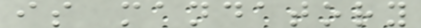is mandatory
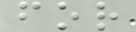for
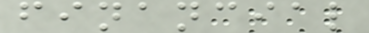financial
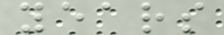years
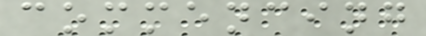commencing
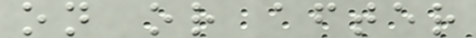on or after
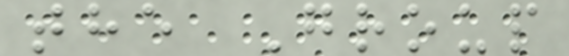the Group
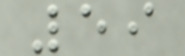59
